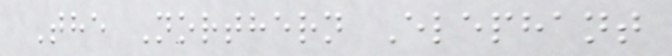The Northern Elephant
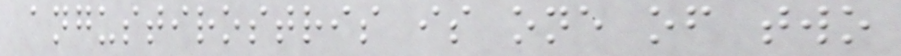angustirostris is one of two
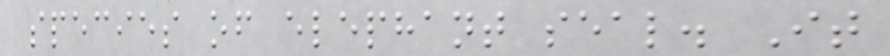species of elephant seal. It
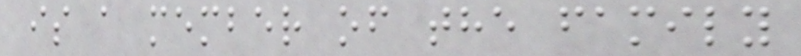is a member of the family
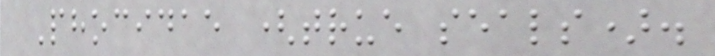Phocidae (true seals).
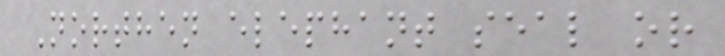Northen elephant seal or
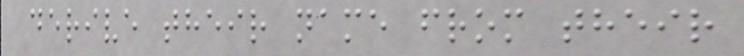derive their name from their
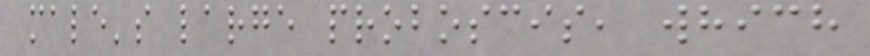male's large proboscis, which
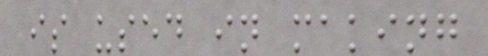is used in making
